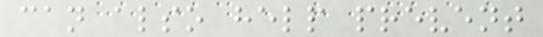can also help prevent
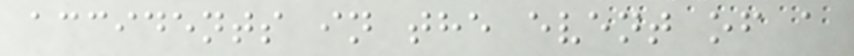accidents in the event of a
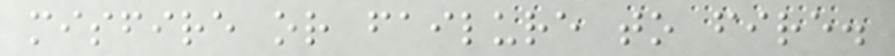misfire or failure to fire.
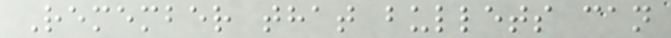Remember that bullets can
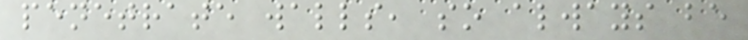penetrate walls, so always be
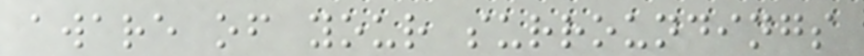aware of your surroundings
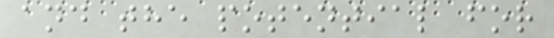and the potential for
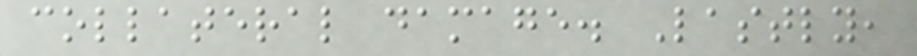collateral damage. Lastly,
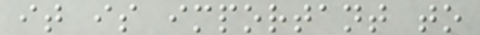it is important to
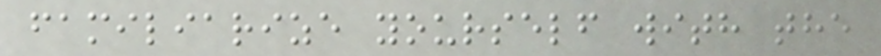familiarize yourself with the
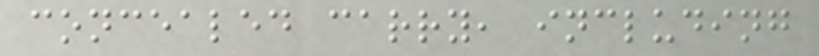concealed carry, including
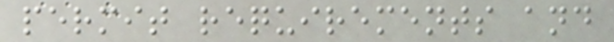permit requirements and
